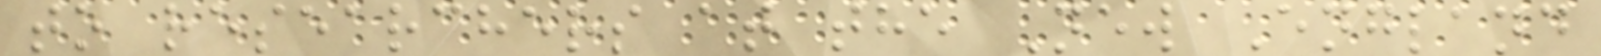to researchers at the New England
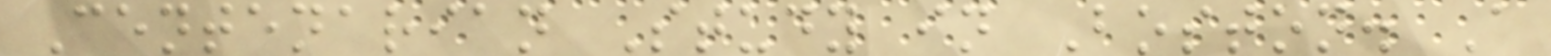Centenarian Study in Boston. A
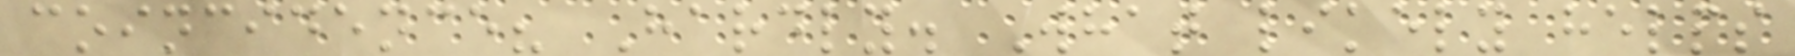coincidence? Hardly. What likely helps
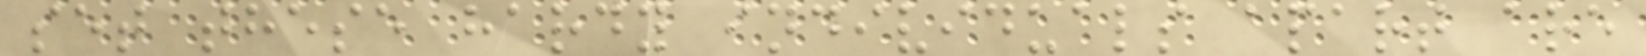set these hardy individuals apart are
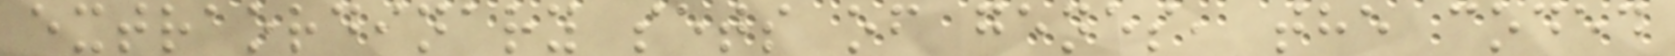extraordinary sets of genes, the coded
